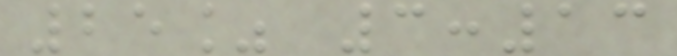25% 3:13
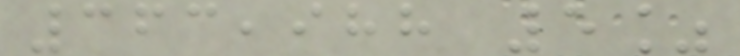363,988 5%
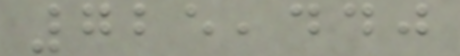725,440
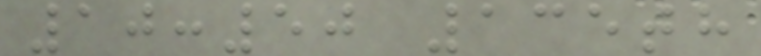10:50 135th
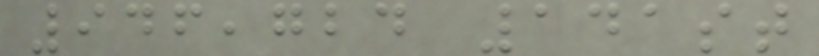946,724 141st
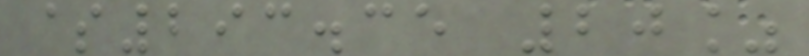$293.35 20%
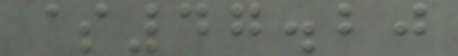$47.20
